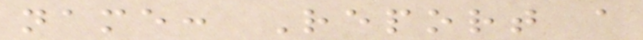name: Report a
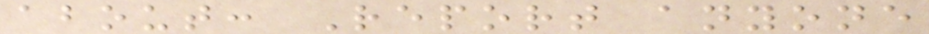about: Report anyone
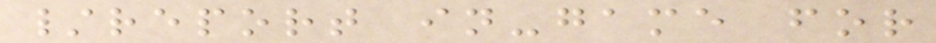/report in-game for
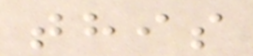this
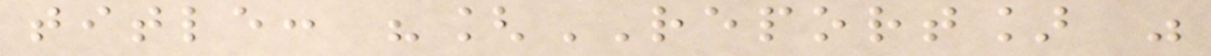title: "[REPORT] "
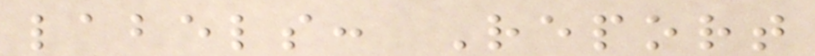labels: Report
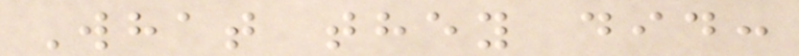What they did:
